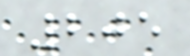205
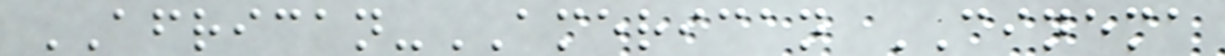AFRICAN-AMERICAN CINEMA
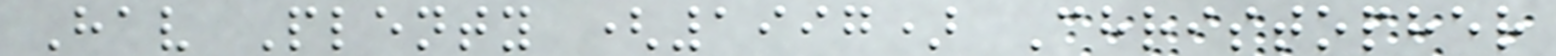Hav Plenty (1997) Christopher
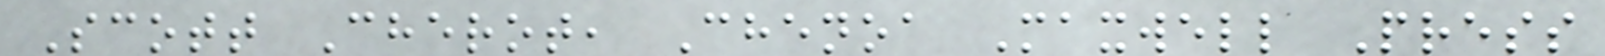Scott Cherot, Chenoa Maxwell Press
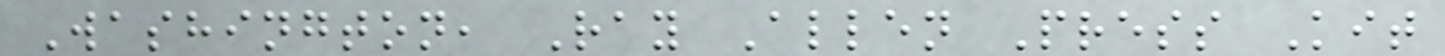Washington, Ray Allen Press Kit
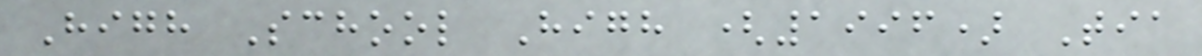High School High (1996) Tia
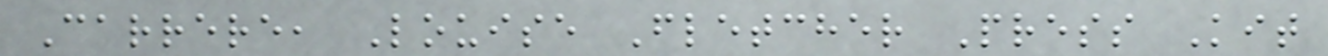Carrere, Louise Fletcher Press Kit
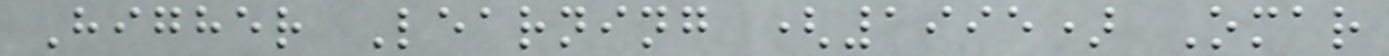Higher Learning (1995) Omar
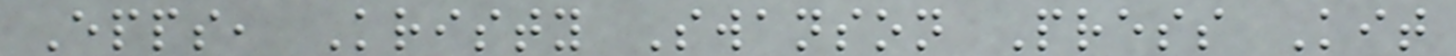Epps, Kristy Swanson Press Kit
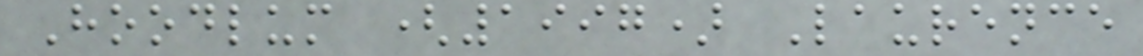Hoodlum (1997) Laurence
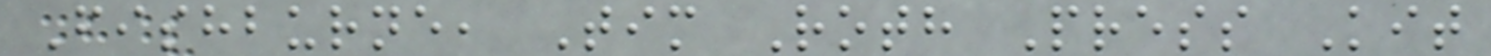Fishburne, Tim Roth Press Kit
